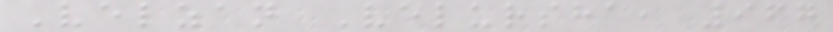Velzan Velursha, 967
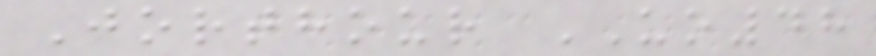Jorthour UO48
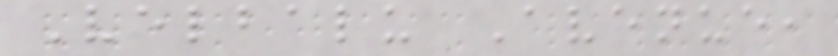Velbalu Avenue,
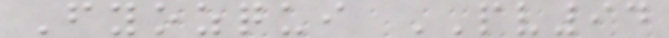Fyozqui PV94
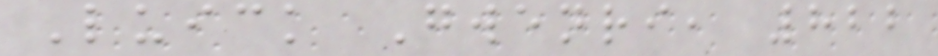Luick Gwenri, 822
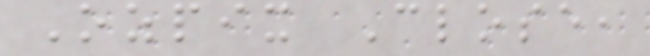Ozpix Close,
